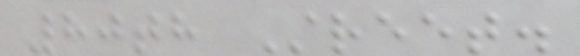80th Street.
